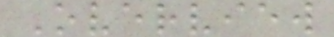Overview
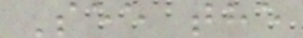See the
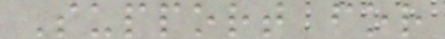Support for
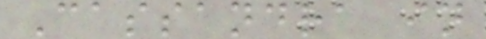Cassandra in
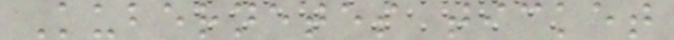Kubernetes ticket
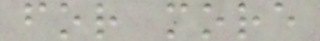for more
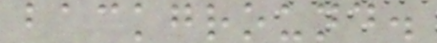background.
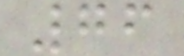76
